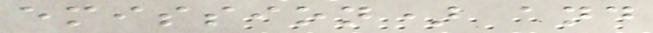emission) and
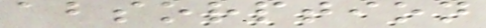absorption
